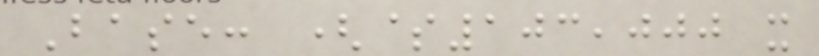Base: ($103,000 x
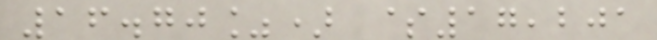16.70%) $17,201
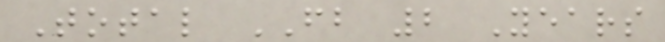Total FB 2 Years
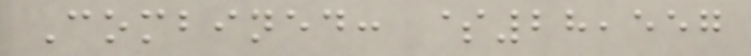Combined: $28,557
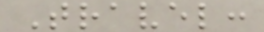Travel:
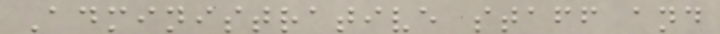Administrative staff and
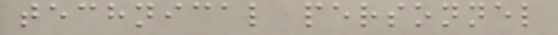technical personnel
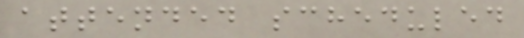attended scheduled
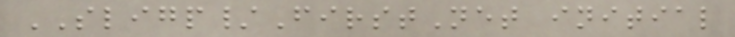SLIGP/FirstNet initial
